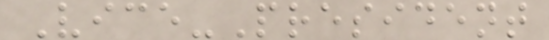Vice-President
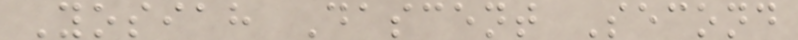Yosiah Dascent Second
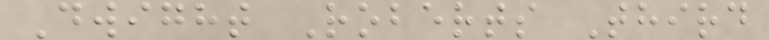Dwight Roberts Third
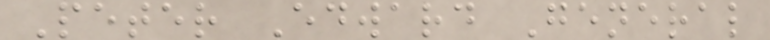Peter Edward General
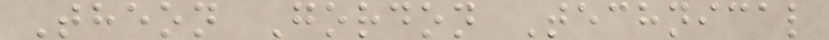Theon Gordon Technical
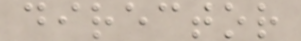director
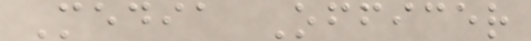Media Officer
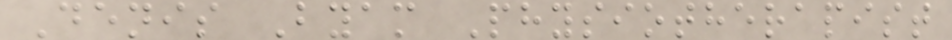Denis Byam Physiotherapist
